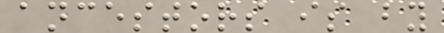ancestors is by
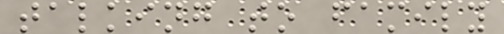talking to family
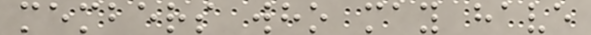members who may have
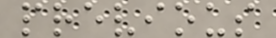previous
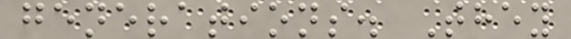generations. They
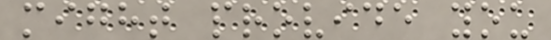might provide you
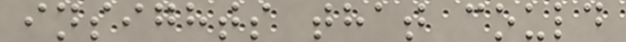insights that could
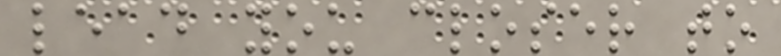lead you closer to
